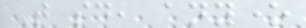That said, anyone
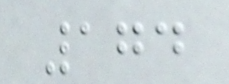174
